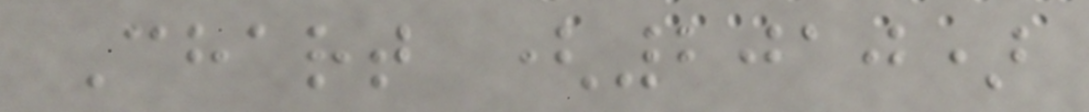Chart (2010)
